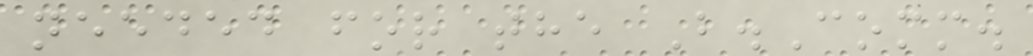needed for the B.Comm.
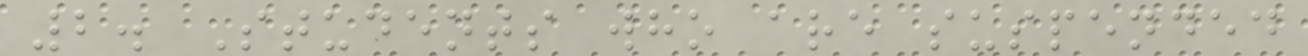2. Students who are suspended
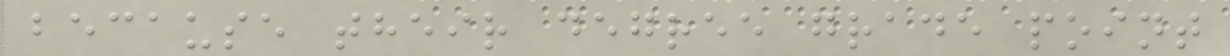because their degree grade point
